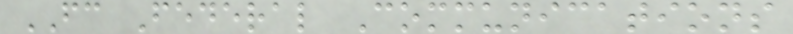FC Federal Communications
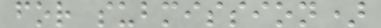for submission)
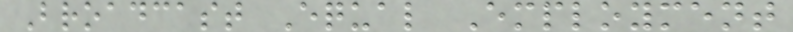Broadcast Equal Employment
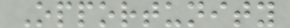Opportunity
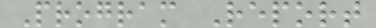Program Report
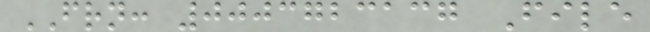FRN: 0003723137 File
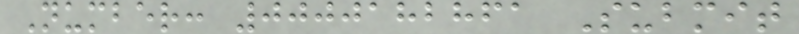Number: 0000182861 Submit
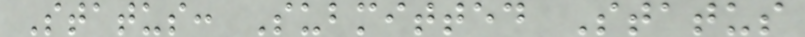Status: Submitted Status
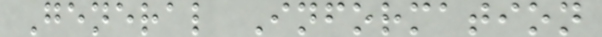General Information
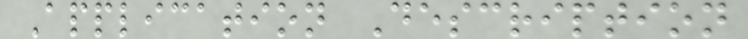Application Description
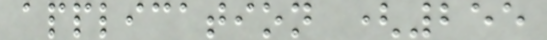application (255
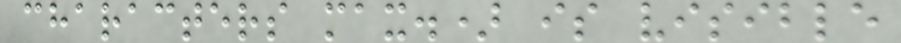characters max.) is visible
